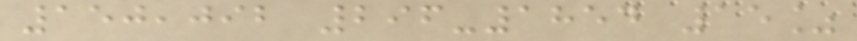150,092 296-1854 15%
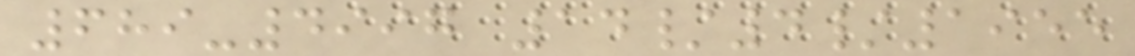689-4997 14/4/1955
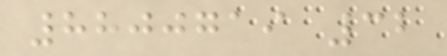8800719 32
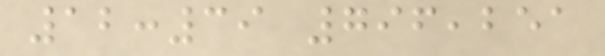12:39 796,251
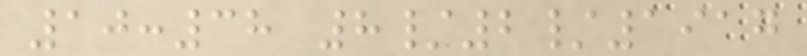10:38 8/2/1917
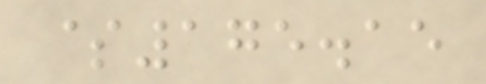$175.15
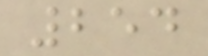254
